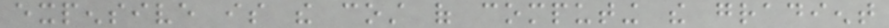expensive is the cost of computing the gradient
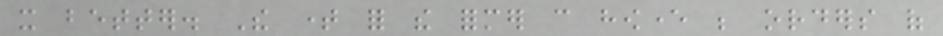it better. The time for the former can however be orders of
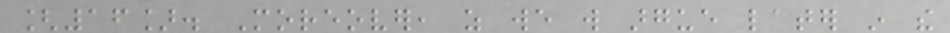[16]. Moreover, as we will argue later in the
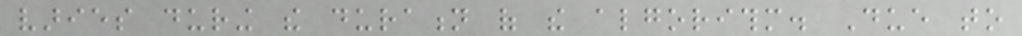varies during the duration of the algorithm. Due to
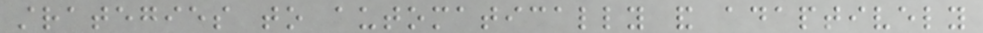strategies to automatically and adaptively
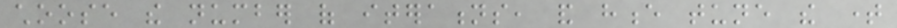choose the number of iterations, and hence tune the time
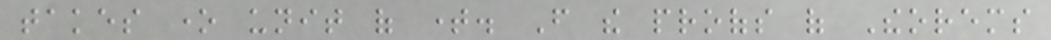takes one unit of time. From the proofs of Theorems
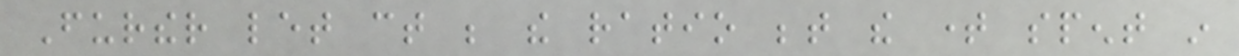Further let ct be the ratio between the time spent in
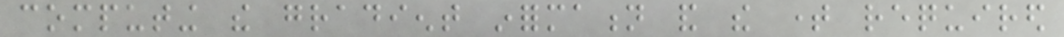computing the gradient information and the time required
